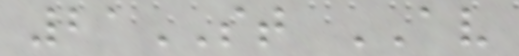21ST AV
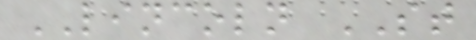LINCOLN ST
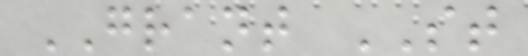GRANT ST
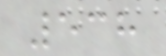538
